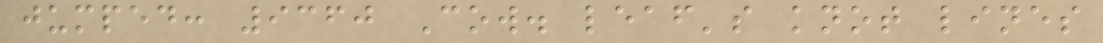jumped: 9360 Cow. leaf's knot lines
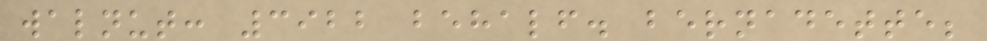walnut: 3922 behalf. bernadette;
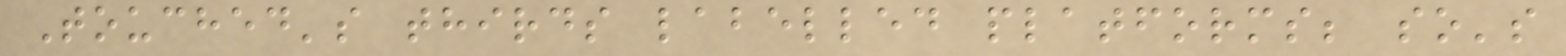Touched's thirds labelled platforms; so's
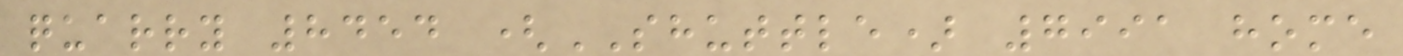quarry 8454 (SHUTTLE) 7991 home
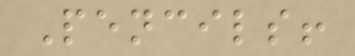Pencils!
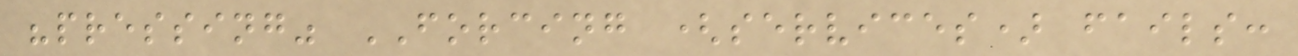"pressing" FORCING (services) fails:
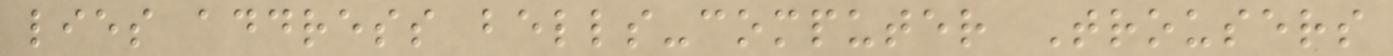lies address bells-computer Trousers
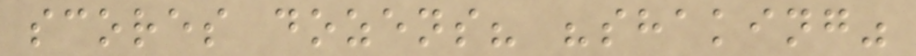scores dozens? "shaking"
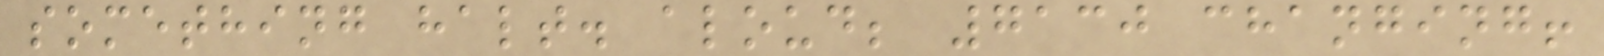something halt. aloud; 7130 changing!
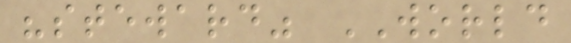"steward" WORLD
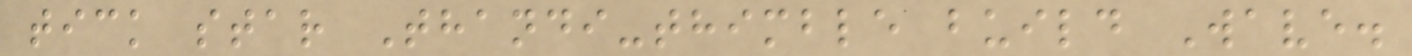tick star Thandi-thimble build Wave.
